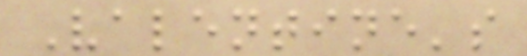Valentine's
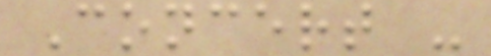Concert -
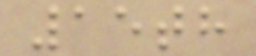15th
